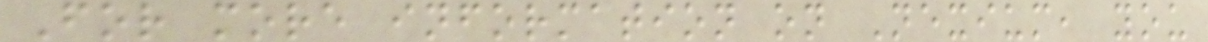For more information on Nexium, you
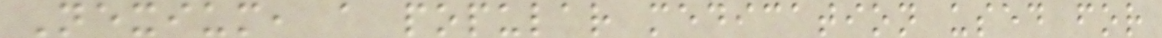Nexium, a popular medication used for
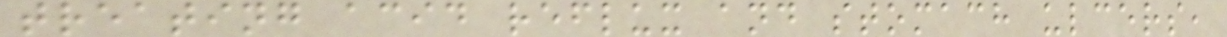treating acid reflux and stomach ulcers,
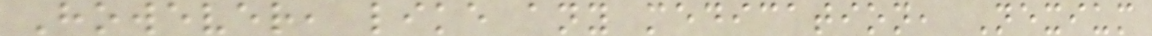However, like any medication, Nexium
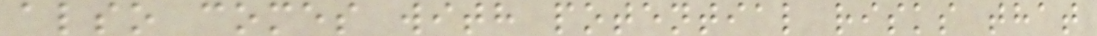also comes with potential risks that
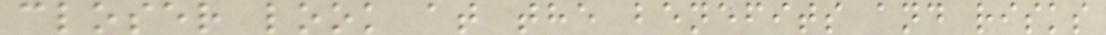closer look at the benefits and risks
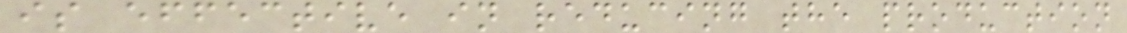is effective in reducing the production
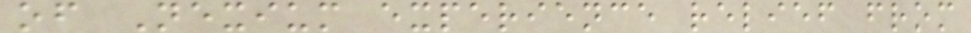of Nexium experience relief from
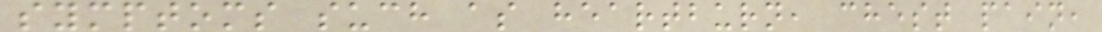symptoms such as heartburn, chest pain,
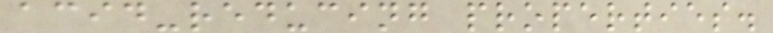acid-reducing properties.
